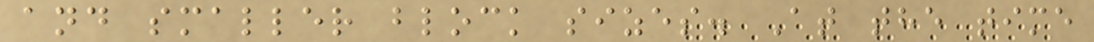and smaller block sizes. At the time
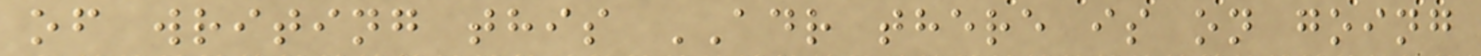of writing this ADR there is on going
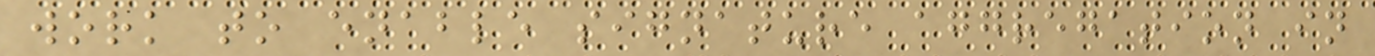work to enable signature aggregation in
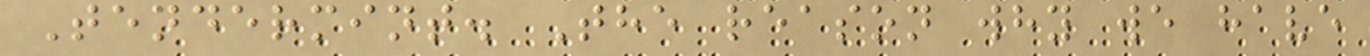Tendermint. The reason why we have
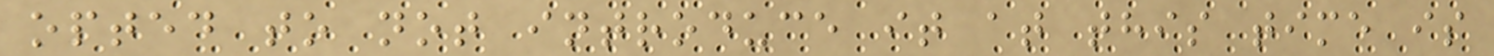opted to not introduce it at this time is
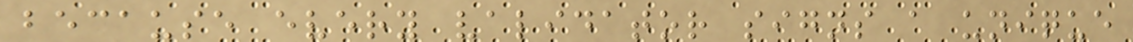because every validator signs a unique
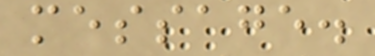message.
